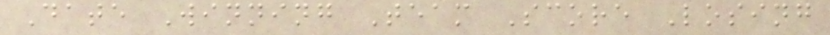Date Winning Team Score Losing
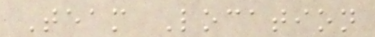Team Location
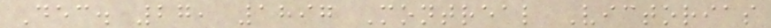Dec. 27, 1897 Montreal Victorias
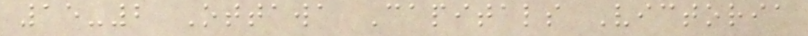15-2 Ottawa Capitals Victoria
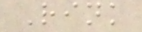Rink
